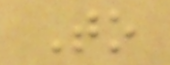To
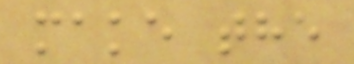make the
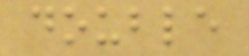double
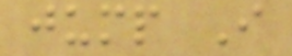jump I
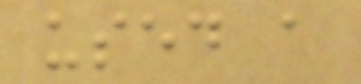used a
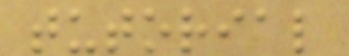tutorial
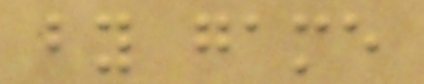by game
